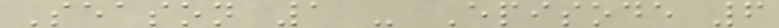Season 1 - Episode 6
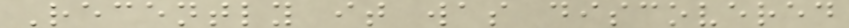Recently it was discovered
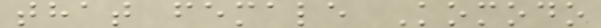that female Komodo
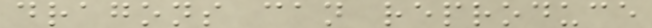dragons can reproduce
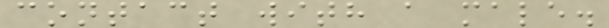contact with a male.
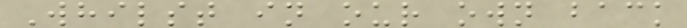Whilst in our own back
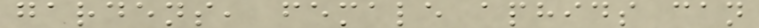gardens, female aphids can
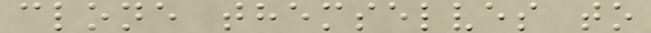clone themselves to
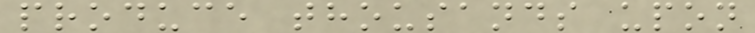produce thousands upon
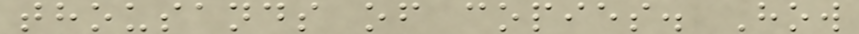thousands of copies. How
